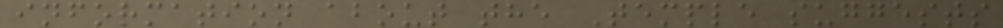information about the Temple suggests
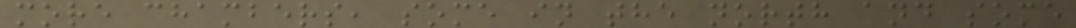more chambers, some in the north and some
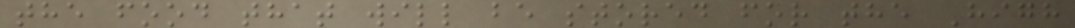the food that will be stored for the High
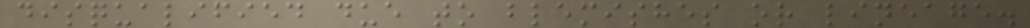disqualified due to blemishes or lineage.
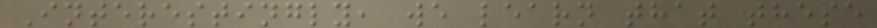Interestingly, we learn that these
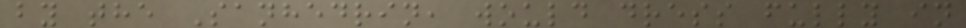by the Sanhedrin, would dress fully in
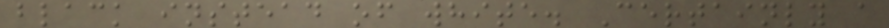black instead of white. Certainly a
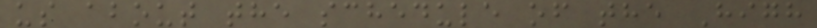us about the schedule of the High
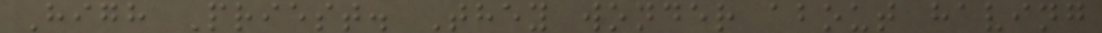High Priest. They wonder about having
